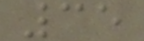35
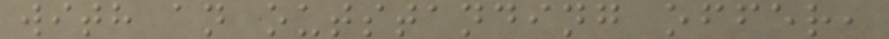with an outstanding offer,
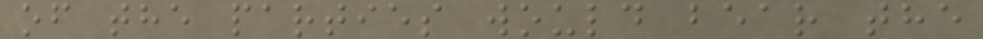of the parties would bear the
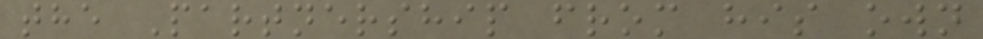the Partnership from his own
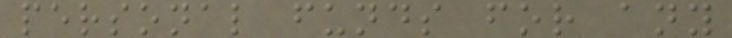personal funds for any
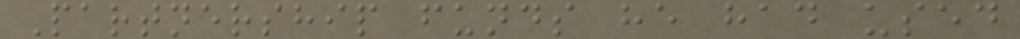Partnership funds he had used
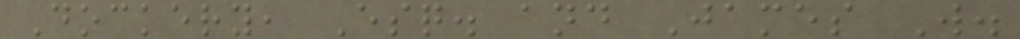Dockery, Esq. and James W.
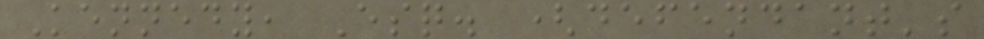Kennedy, Esq. (defendant's
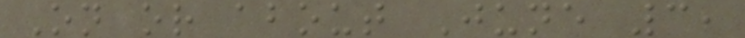On or about June 3,
